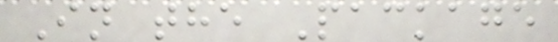In the Package
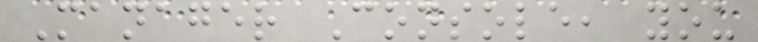Manager Console, you
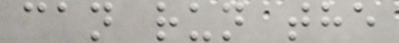can run the
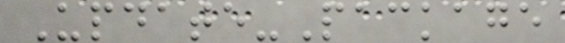Update-Package
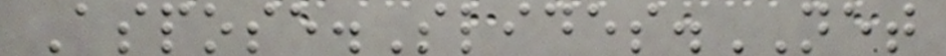Aspose.Slides.NET
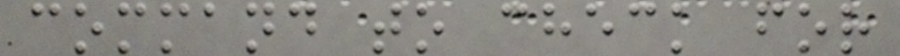command to check for
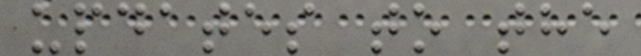updates to the
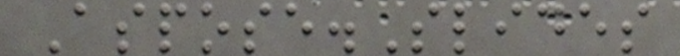Aspose.Slides
